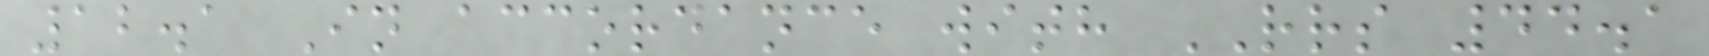12.1 In accordance with RRS 44.1
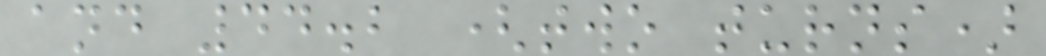and 44.2 (two turns)
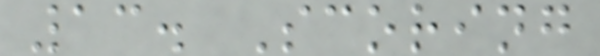13. Scoring
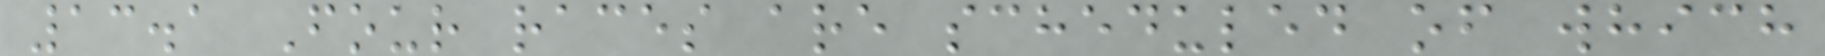13.1 Four races are scheduled of which
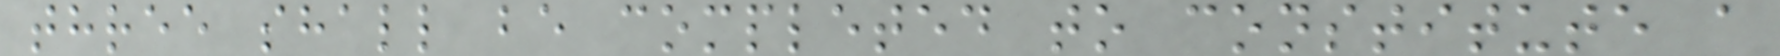three shall be completed to constitute a
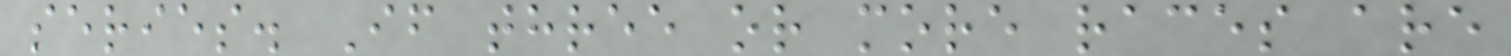series. If three or more races are
